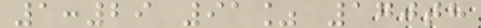1:29 91% 170th
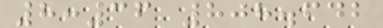8:36 808.642
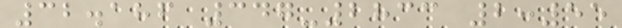32.186 347-2833 2:55
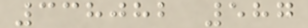338082 587
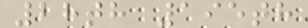28th 195th
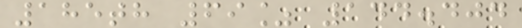185th 69% 144.404
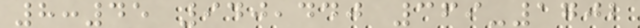8:45 940,440 369-1702
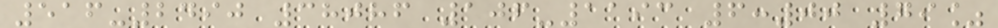516-2490 38086 106-1193 6:00 79%
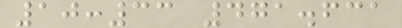10:33 471.631
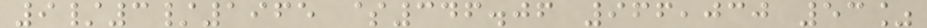9/3/1965 $346.06 966,030 53%
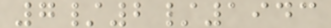7/2/1943
